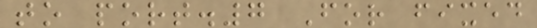to port.7 For fixed
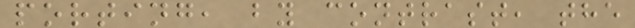porting, by contrast, the
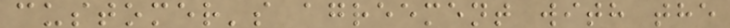customer's agreement with the
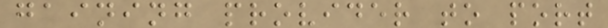gaining provider to port
